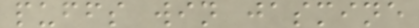puffs win jasmine
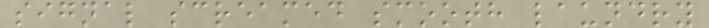signal screamed smooth laundry
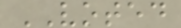VOTED
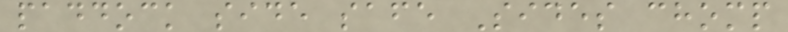paddock side safe Sides chomp
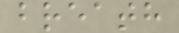breath
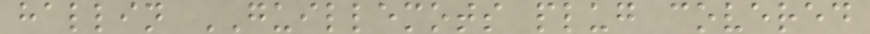hallin GUILLEMOTS plug covered
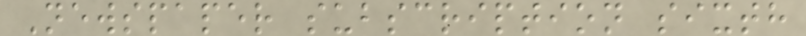Newspaper subscription sixth
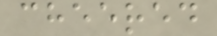cheered
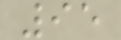95
